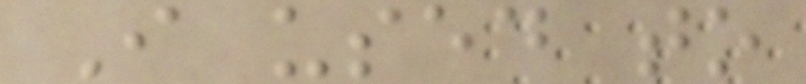I used to
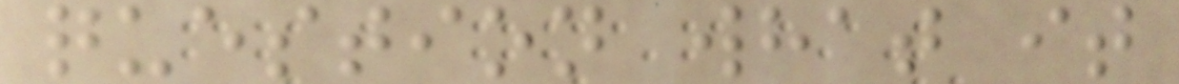question what it
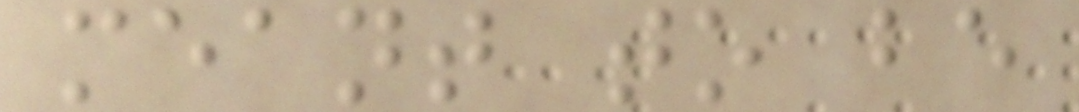meant to be
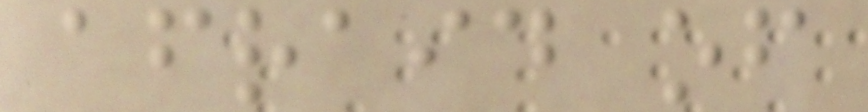afraid of
